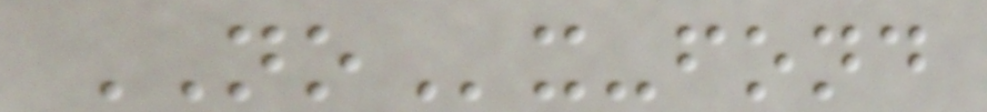NOx-fond
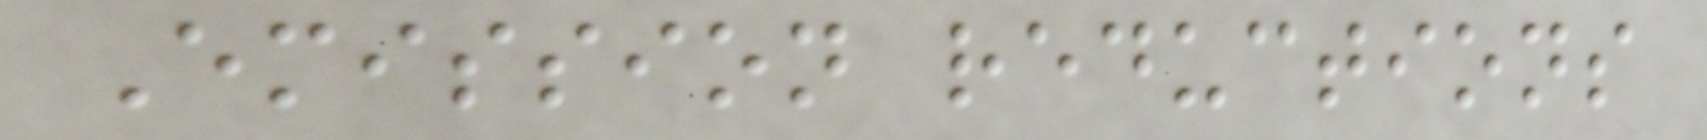Emission reductions
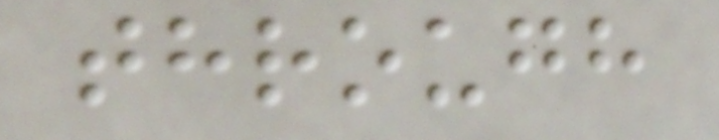through
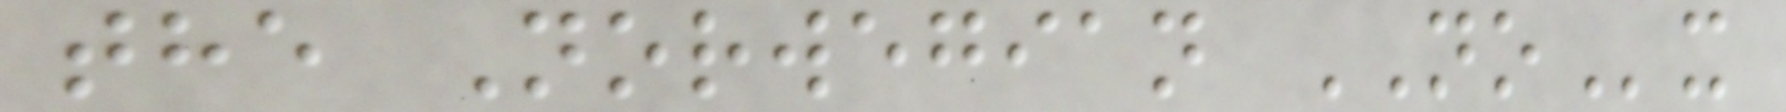the Norwegian NOx
